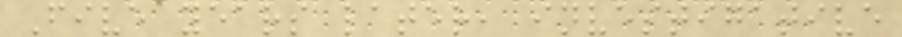Five years later, investigative
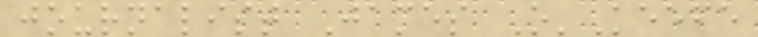journalist James O'Keefe
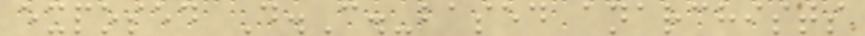exposed D.C.-based anarchists
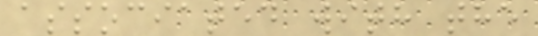associated with the
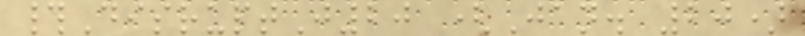#DisruptJ20 (Jan. 20)
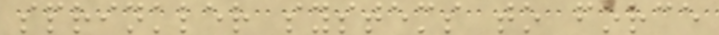sprinkler systems to force
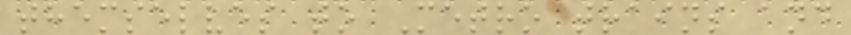themselves to Metro trains and
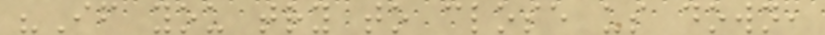"If you try to close us down,
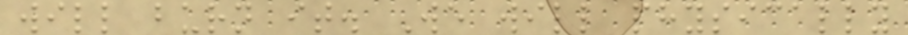will burn it. We will physically
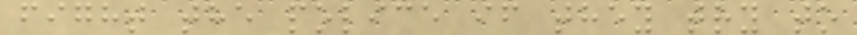fight the police if they try to
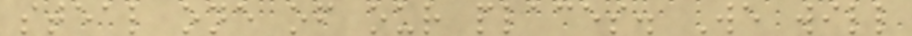steal one of our places. We will
